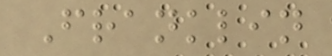Franklin
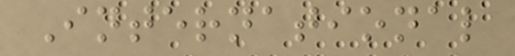International
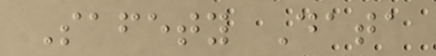Safety Data
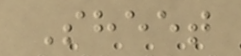Sheet
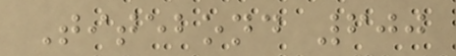Titebond 600
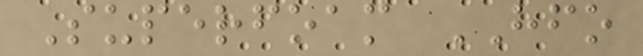Superfoam HFO
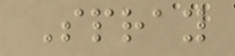Spray
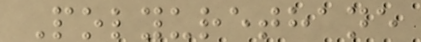Polyurethane
